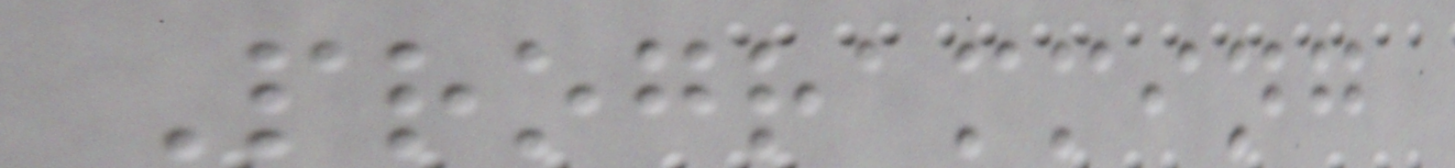Programming
